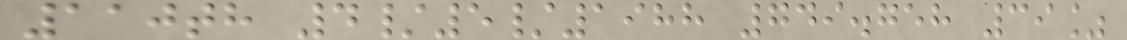110th 4/5/1988 749.758 39%
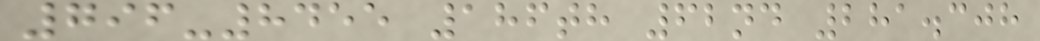796-8455 186th 62nd 281.308
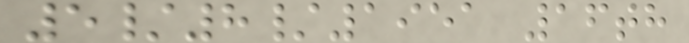5/8/1951 16th
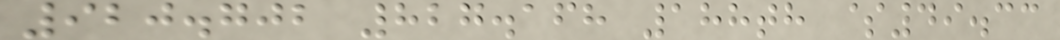920.702 827.168 188th $49.33
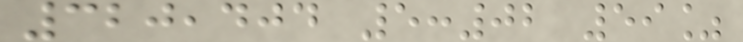320,404 5:02 59%
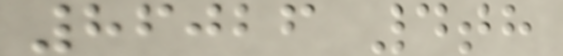86026 4th
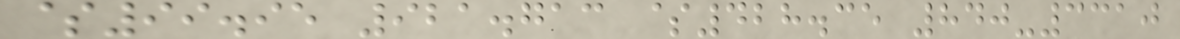$99.95 921.713 $428.35 840-3310
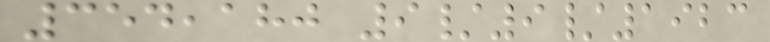354,180 9/9/1923
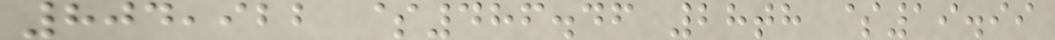804,922 $486.46 28th $19.99
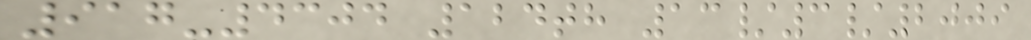917-4304 124th 13/3/2009
